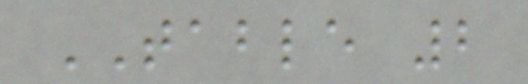TABLE 2
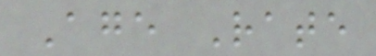Age Rate
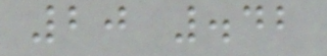20 .42
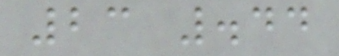23 .44
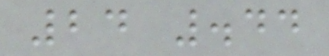24 .44
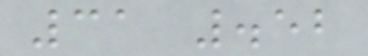31 .52
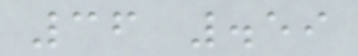36 .59
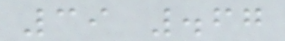39 .67
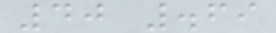40 .69
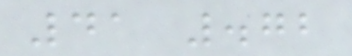41 .72
